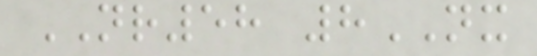NR58 8NX
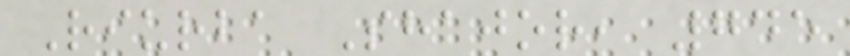Riurba Shajor, 745
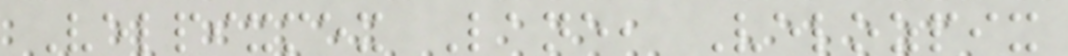Velpixmex Lane, Velozpix
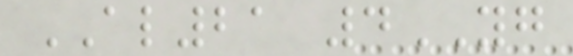AL21 4YG
